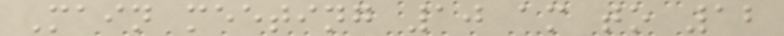Main meeting 10 am to 12
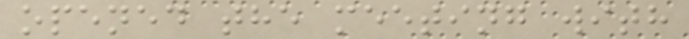opened the meeting with
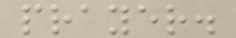prayer.
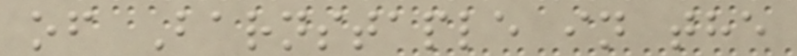of Barnstaple in the
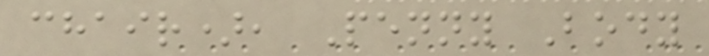chair), Penny Body
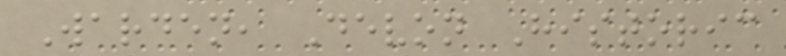Warden, Devon Historic
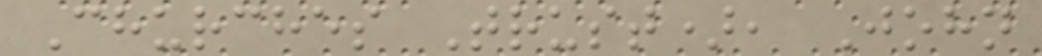Churches Trust), John
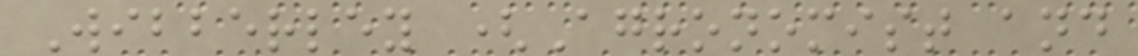Wibberley (Agronomist and
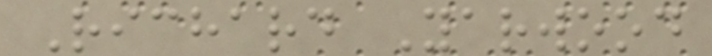Richard Yarwood
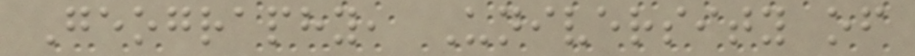Geography, University of
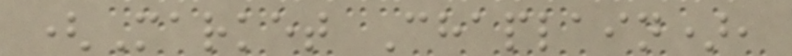(Market Chaplain),
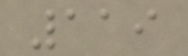119
